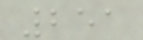251
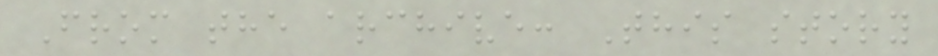From the archive: This story
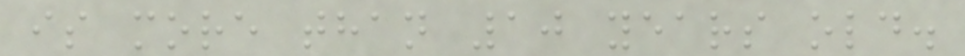is more than 10 years old.
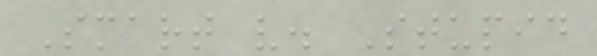Smart v. Stupid
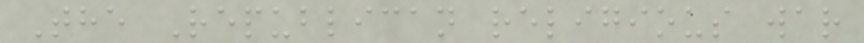The Republican religious war
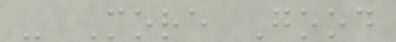- More Good
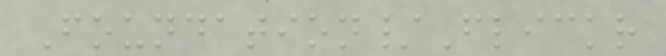Foundation/Flickr
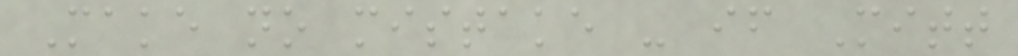Make no mistake - if Mitt
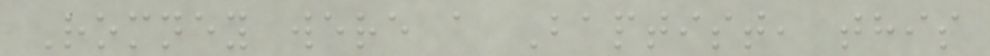Romney were a Baptist, this
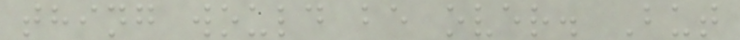thing would be over. But
